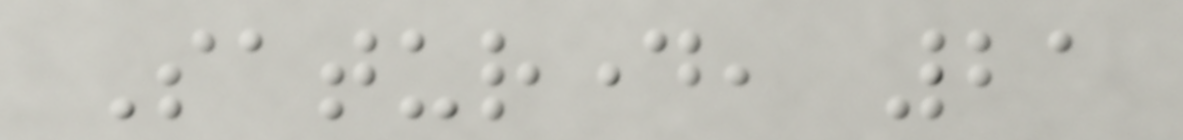Saturday, 21
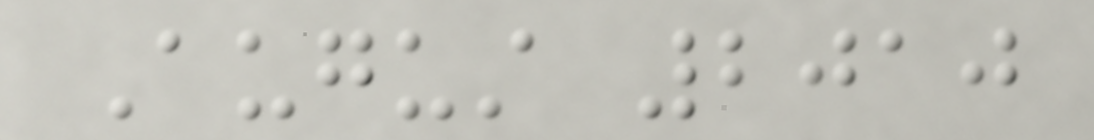August 2010
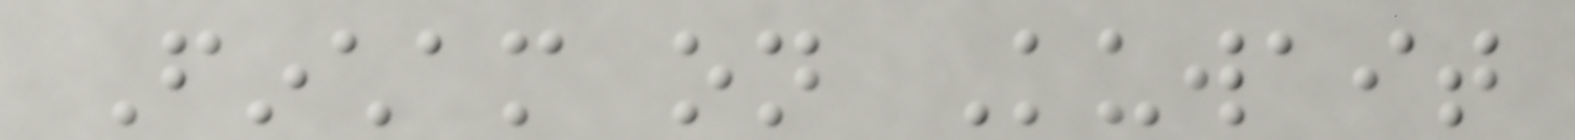Fincham on Kuwait
